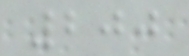200
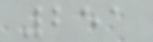251
